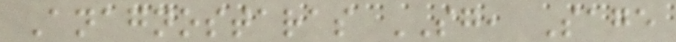Anagnostaras SG, Sage
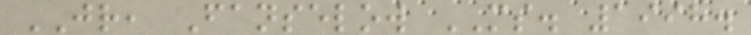JR, Fanselow MS. 1998.
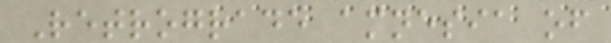Retrograde amnesia of
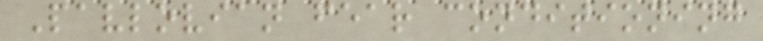Pavlovian fear conditioning
